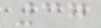37
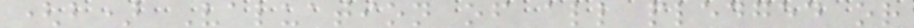(b) Valuation of all pledged or
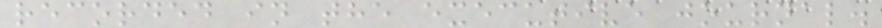recorded in the executive journal.
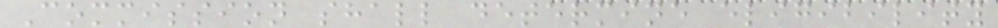Commission shall determine eligibility
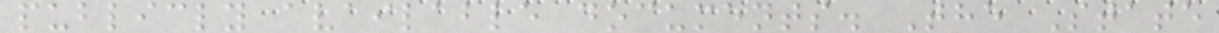publicly available documents. The State
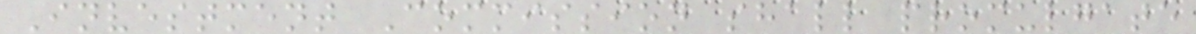Investment Commission shall promulgate
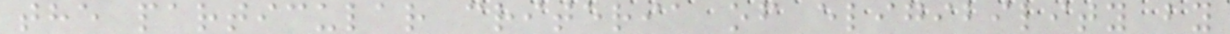the particular criteria of eligibility by
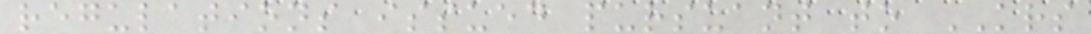regulations issued pursuant to KRS
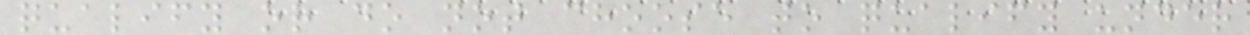qualify or do not choose to qualify under
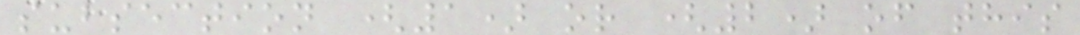subsection (1) or (2) of this
